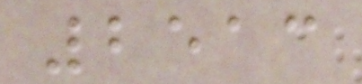2513
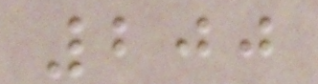200
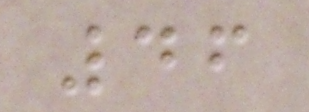46
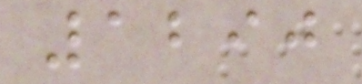1290
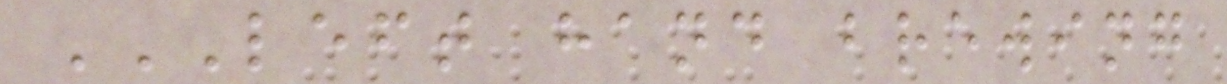LEFT HAND BREWING
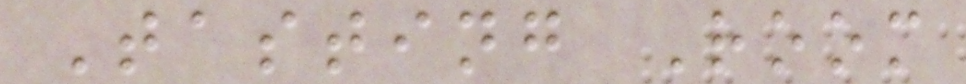Tasting Room
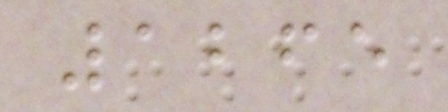1265
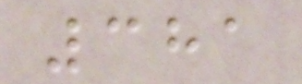381
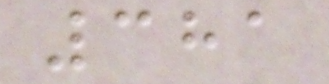381
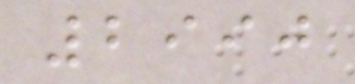2990
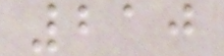210
